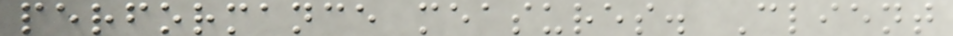performance measures. Client
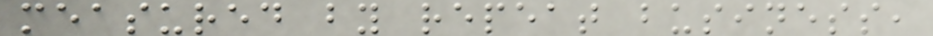measured by repeat business,
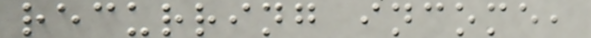recurring income,
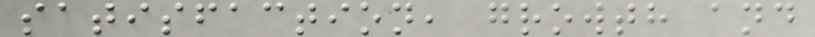satisfaction, growth and
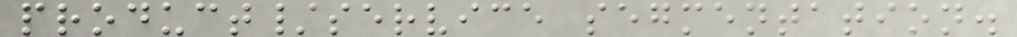product/service segmentation.
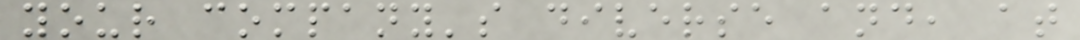your company's diverse and, at
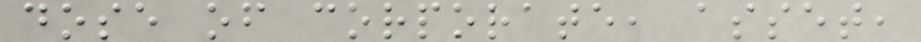dose of corporate, asset,
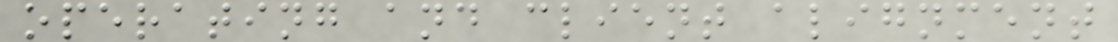operating and client alignment
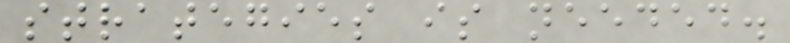strategies is needed.
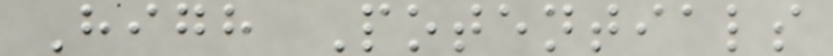High Potentials
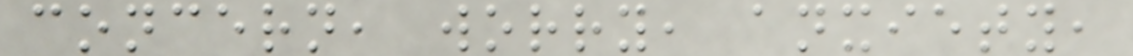concern, worry, anxiety,
